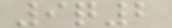9q2
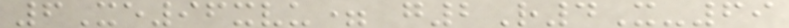6Xe96xvu= g2R4X-69
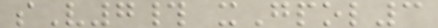sV7# xGpol3
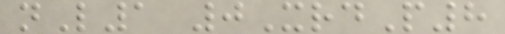nL1 0XrdP8
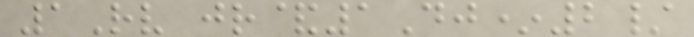1Rv jr&1Dj*2/
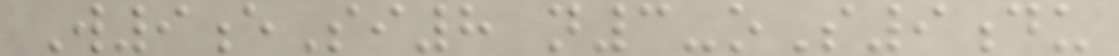W9eSi8 n3-oS9du
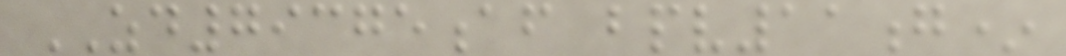ZD79375af bpv11g*
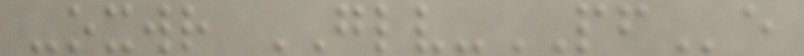-oxwr GLV-PFe
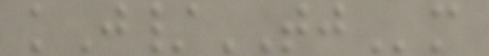kJ/TJm
